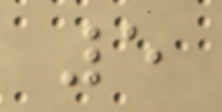5
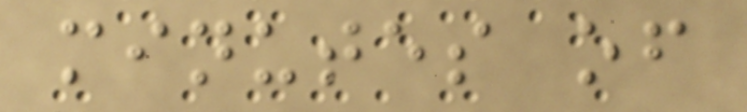minutes of
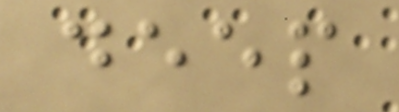deep
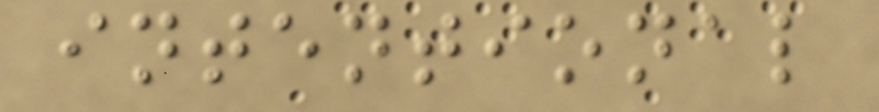intentional
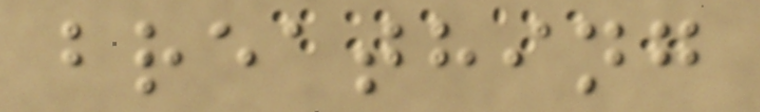breathing
